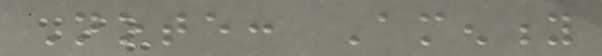Note: Amenity
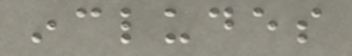includes
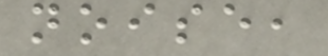noise,
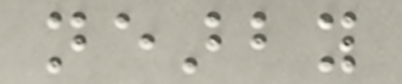nearby
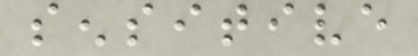sensitive
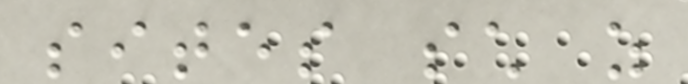sites such as
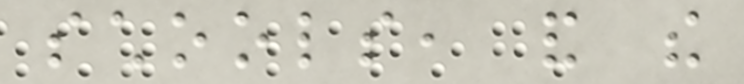schools, and the
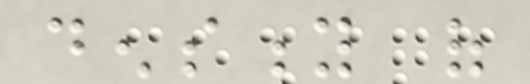density of
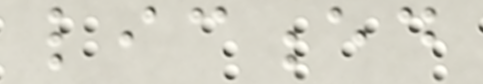licenced
